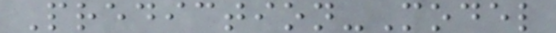Prediction-Model
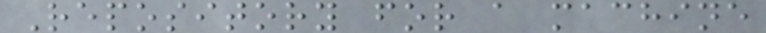Repository for a machine
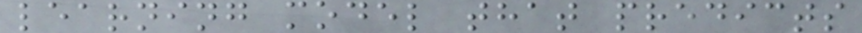learning model that predicts
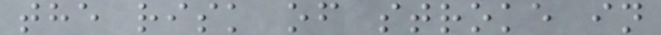the risk of stroke in
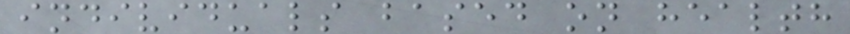individuals based on health
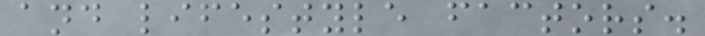and lifestyle factors.
